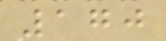170
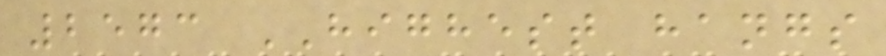2573 HIGHEST hangs
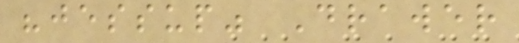"jessup" Drawer
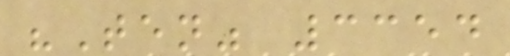"Ten" 3354
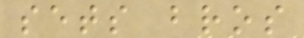sets bros
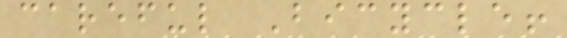careful Bicycle!
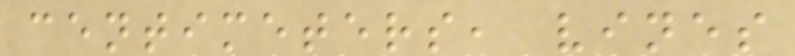centimeters, vines
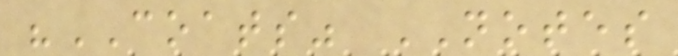"COATS" NOTES
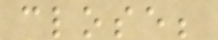close;
